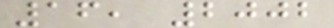16, 2002
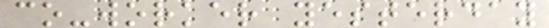co-worker yesterday
